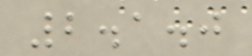2.1.0
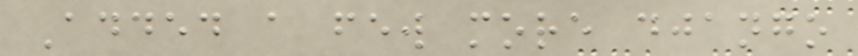Added a few more django
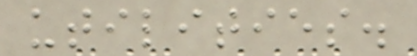utilities.
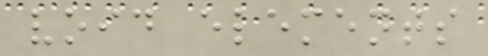void elements
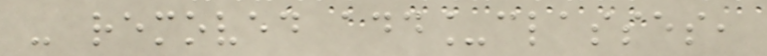- removed add_classes,
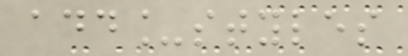add_styles
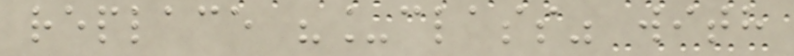replace "_class" with
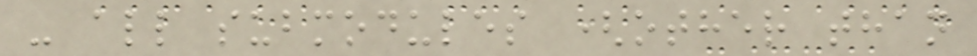- all submodules (other than
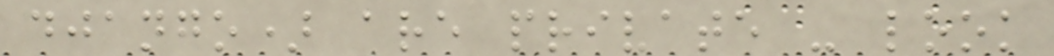django) are private - look
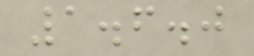1.6.0
